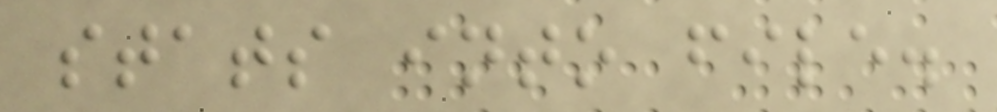stats into file.
